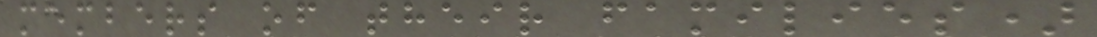members of their families)
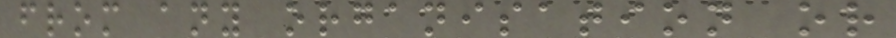from any organisation or
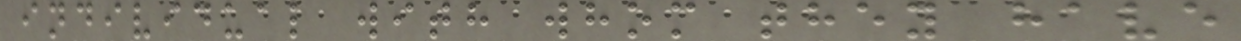individual with whom they have
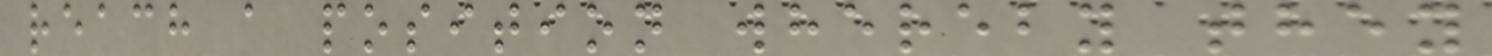reach a position whereby they
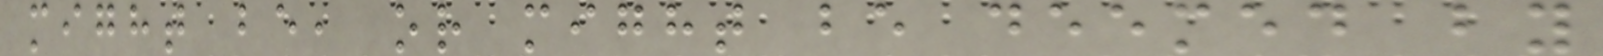might be, or might be deemed by
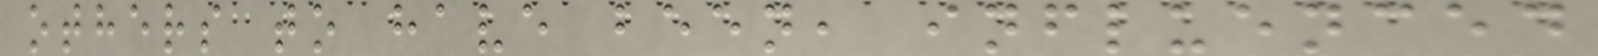others to have been, influenced
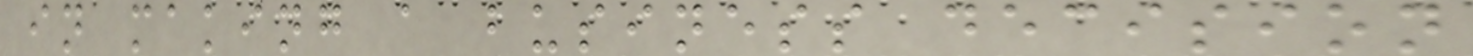in making a business decision
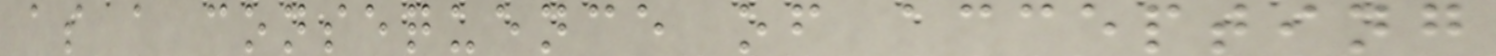as a consequence of accepting
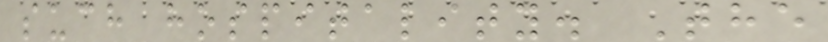such hospitality. The
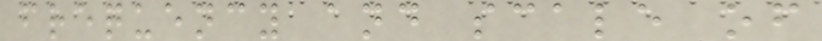frequency and scale of
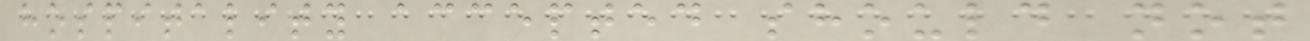hospitality accepted should not
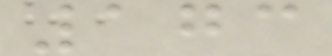173
